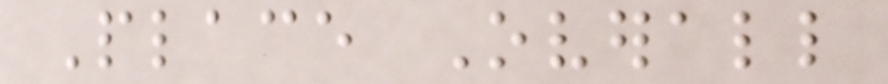Place Overall
